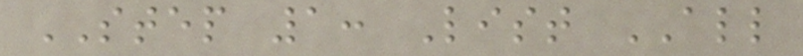STEP 1: List ALL
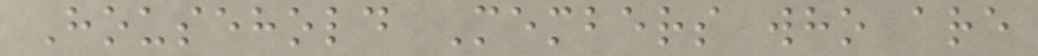Household Members who are
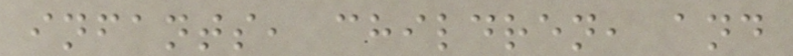infants, children, and
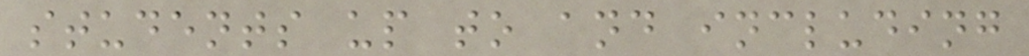students up to and including
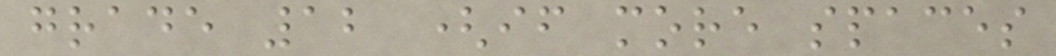grade 12 (if more spaces
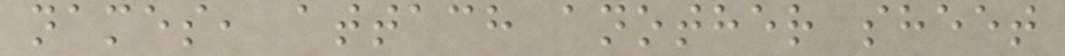names, attach another sheet
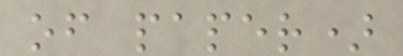of paper)
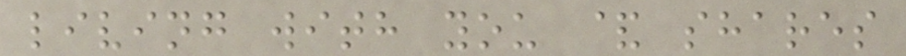living with you & shares
